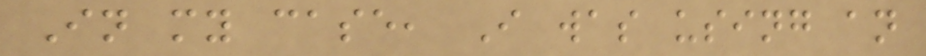In my case, I was using an
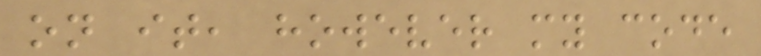on it, however my code
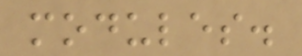modules.
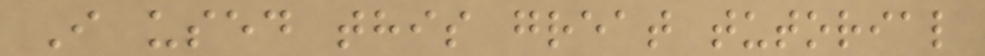I used this great tutorial
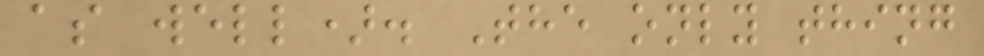as well). The only thing
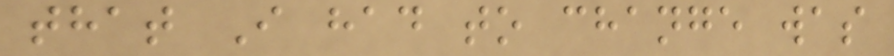that I had to change was
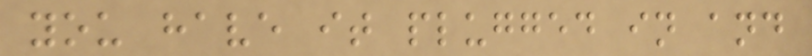you have it plugged in and
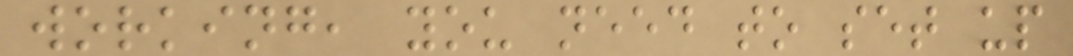working, you need to set up
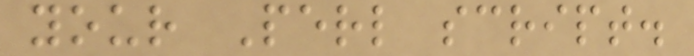your Perl script.
